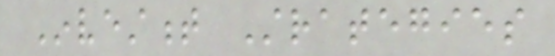Investment Strategies
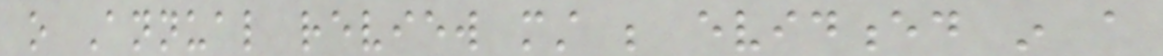o Annual review must be evidenced in a
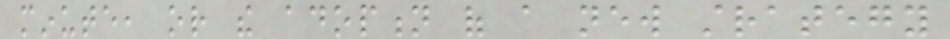minute, or the adoption of a new strategy
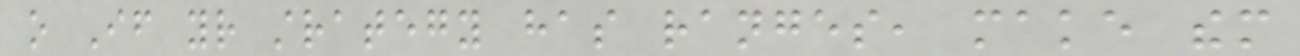o If your strategy has ranges, make them
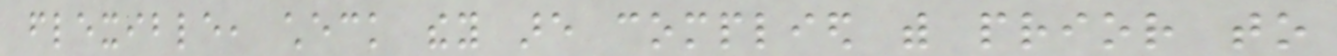flexible, check they are complied with prior to
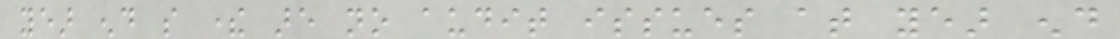year end so there are no audit issues at year end
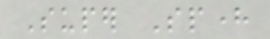Super Sphere
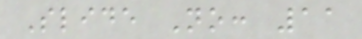Slide No: 11
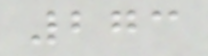273
